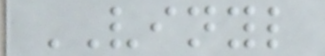VINYL
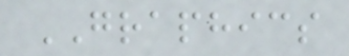GRAPHICS
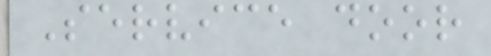Service door
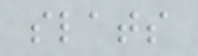slats
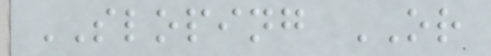SLOPING OR
